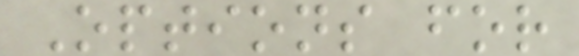Options for
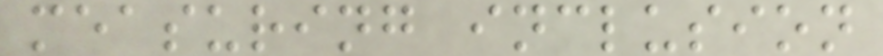measuring inclusion
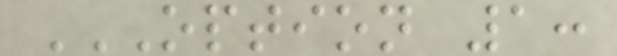OPTION 1:
